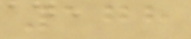178
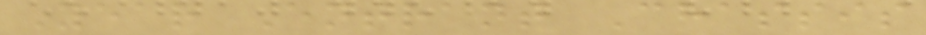Year Entrant Chassis
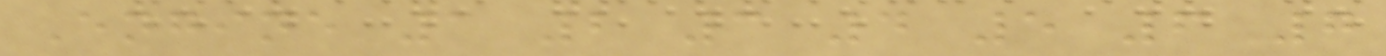Engine 1 2 3 4 5 6 7
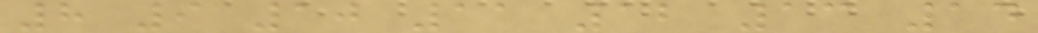8 9 10 11 12 13 14
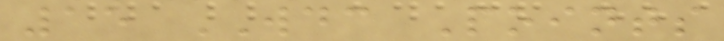15 WDC Points
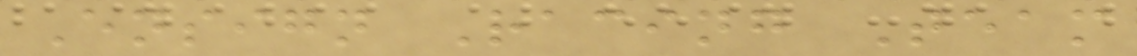Ensign Racing Team
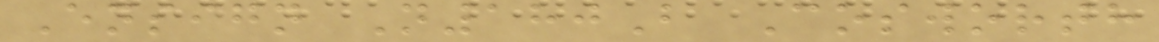Ensign N180B Cosworth
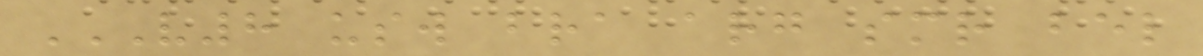V8 USW BRA ARG SMR BEL
